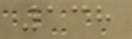138
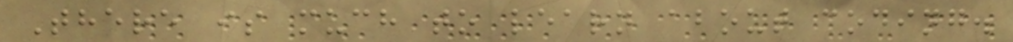There is much to learn about coding.
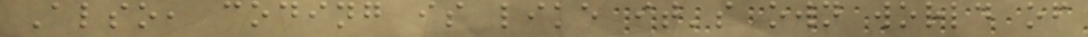Also, coding is like it's own world of
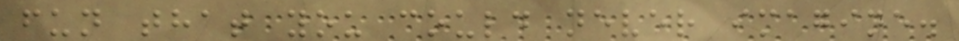fun that you could never imagine.
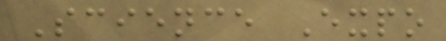Science Expo
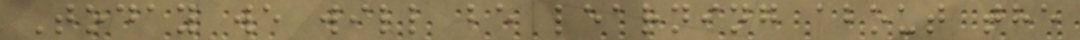Today we will be learning about the
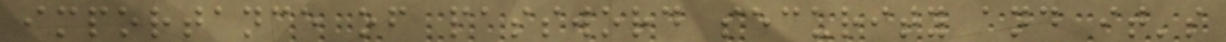importance of password security and it's
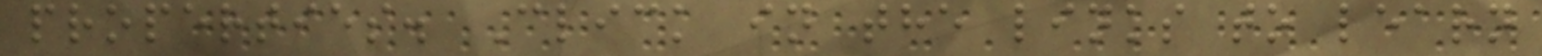properties. Click in the links to learn
